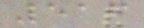516
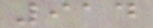914
